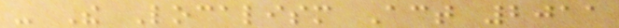- The Localism Act 2011
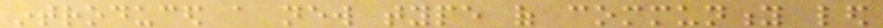introduced a new type of community led
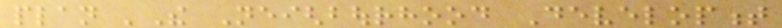plan 'The Neighbourhood Development
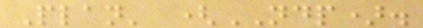Plan' (NDP).
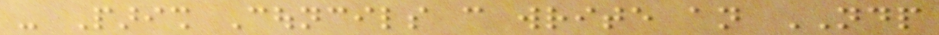- Parish Councils can write an NDP
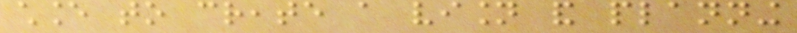chance to create a vision and planning
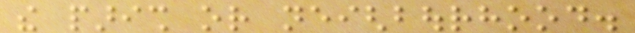the parish or neighbourhood.
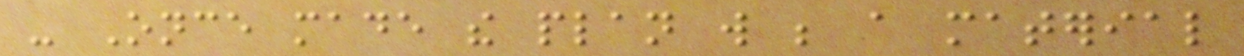- Once made the plan will be a material
